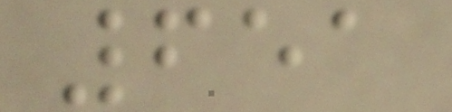651
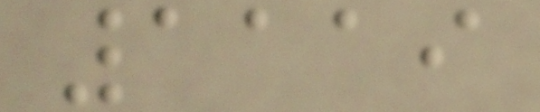1119
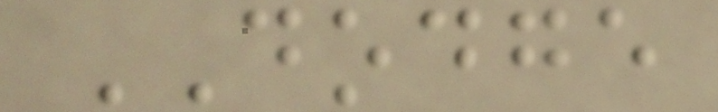DODGE
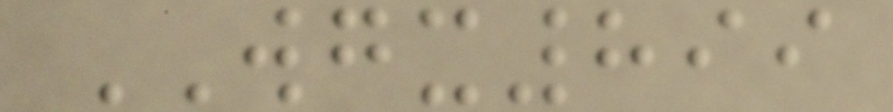WGX899
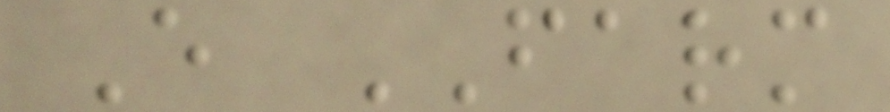E FARM
